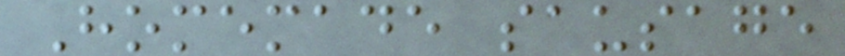Homemade sausage
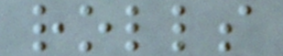rolls
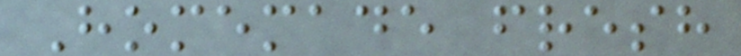Homemade fresh
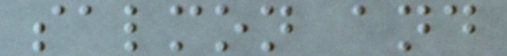salmon and
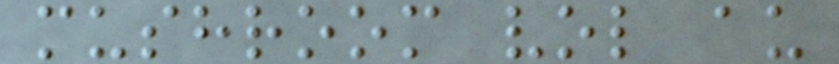mushroom vol au
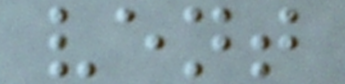vent
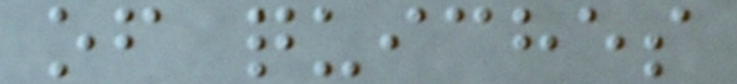of quiches
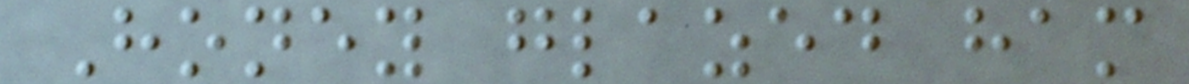Honey glazed ham
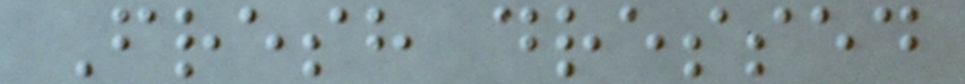Fresh dressed
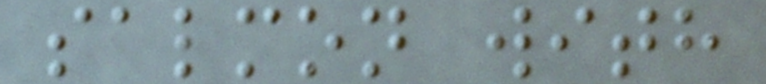salmon with
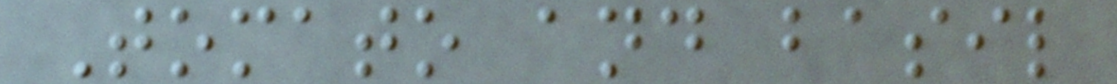Tomato and basil
